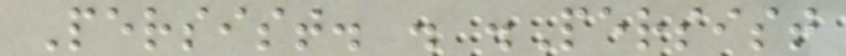Persist. . .Persist
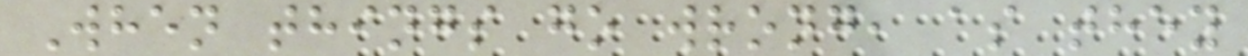When things go wrong, as they
